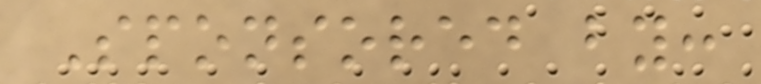Sponsored by:
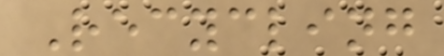Recycling
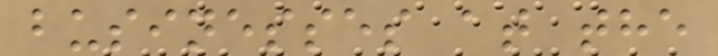businesses at the
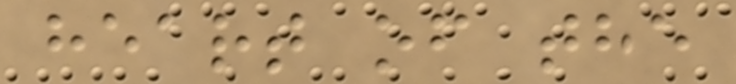heart of the
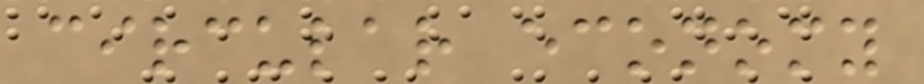circular economy
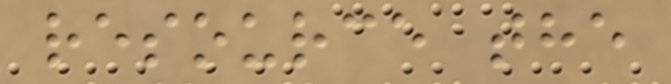resource the
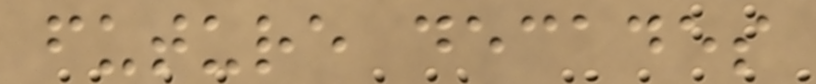future decades
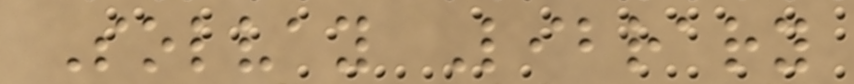Solvay Library
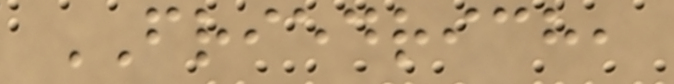FRIEDRICH,
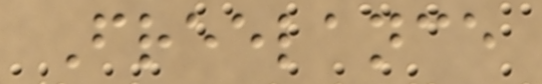Freelance
